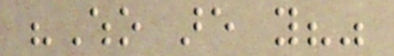"Who are you?"
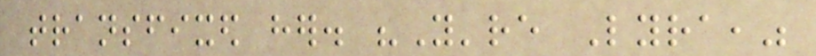transfixed her. "You're Lyra,"
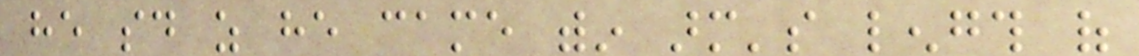he said as he came within arm's length of
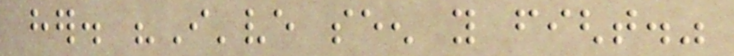her. "I've seen you fight."
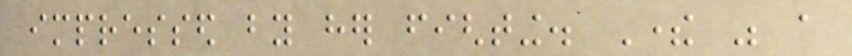impressed by her fighting. There was a
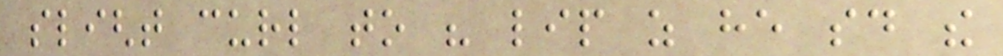slight curl to his lip as he said the
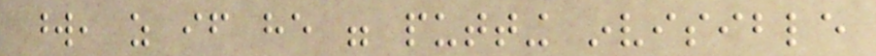word, as if he were putting invisible
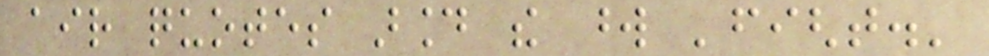air quotes around the word 'fight.'
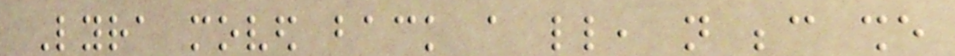Lyra moved back a little, not because she
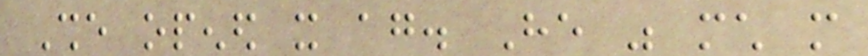She opened it again. He was much more
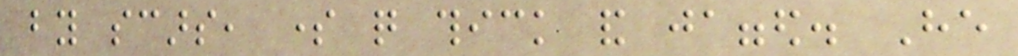by scars, some quite thick and jagged. He
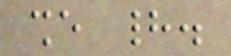she had.
